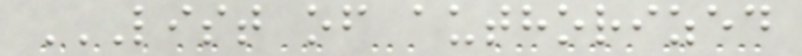LIST OF AUTHORIZED
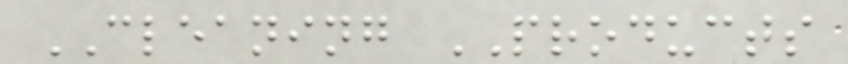CLEANING PRODUCTS
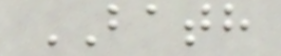BATH
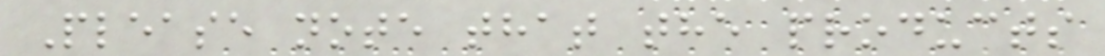Please note that the products
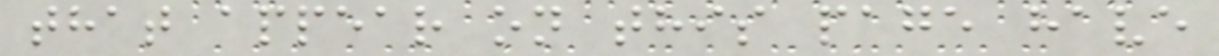that appear on this page have
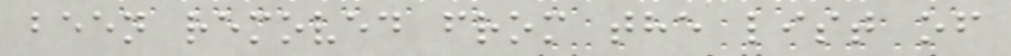been removed from the list of
